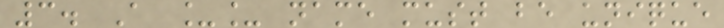3. A __ name must be unique
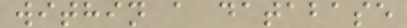within a database
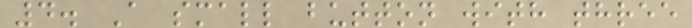4. A small button with three
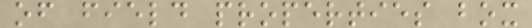of field properties box
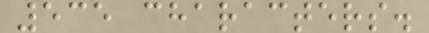535 characters.
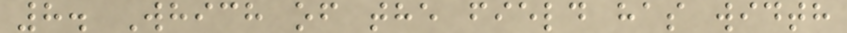8. Which of the field has width
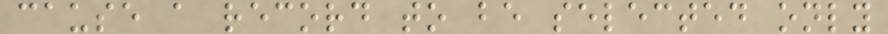cause a record to be selected only
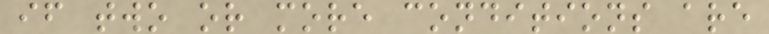if two or more conditions are
